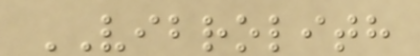VIBROLITH
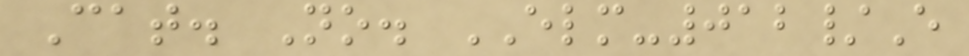Cat. No. ELM-012/E
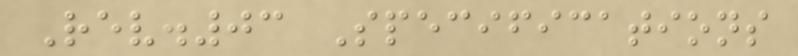Rev.03 Specifications
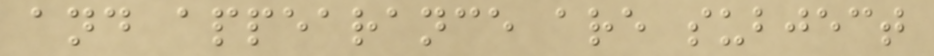and appearance are subject
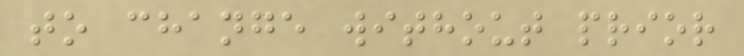to change without prior
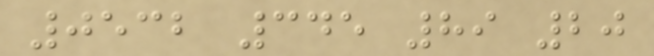0532 345 89 20
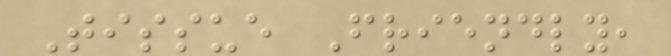Tissue Friendly,
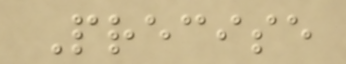Precise
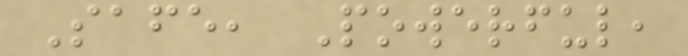Safe, Powerful,
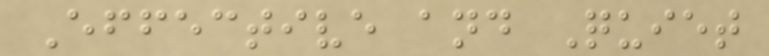Effective and Quiet
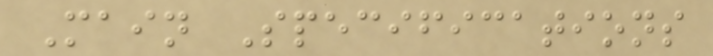Main Specifications
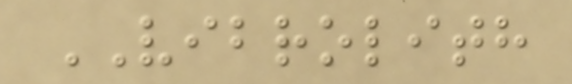VIBROLITH
